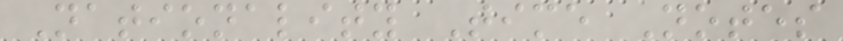Nationality Time Notes
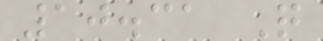10.31 Q
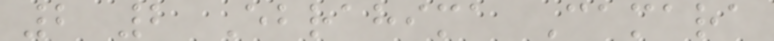2 2 Ebrahima Camara
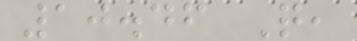10.46 Q,
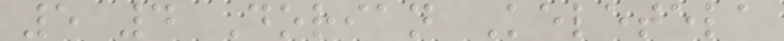5 4 Dorian Keletela
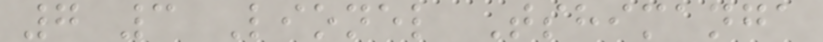7 3 Lionel Tshimanga
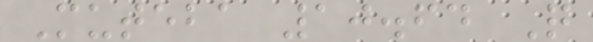Muteba 10.64 Q
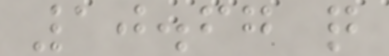10.67 q
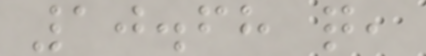10.68 q,
